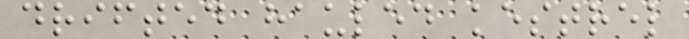drifted hauled kestrel
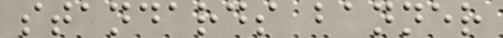standards banner
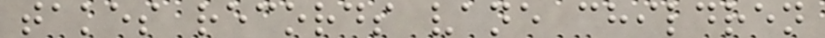takes records vane children
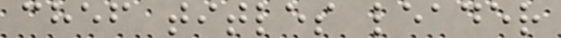chef titles leader
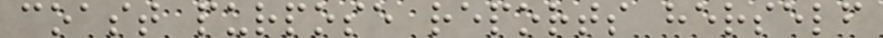coast purpose reports herself
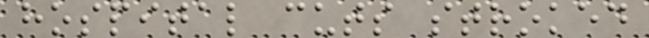hospital cuts stroked
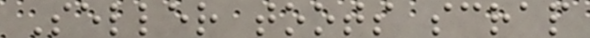Seller toots scrap
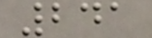241
